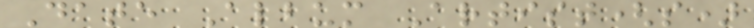Date Album Artist(s)
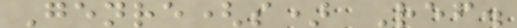Genre(s) Ref.
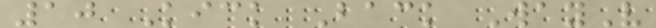10 Kick Back WayV
